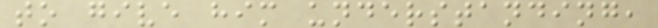to give him understanding,
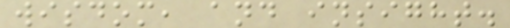wisdom, and insight.
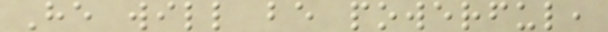He will be powerful,
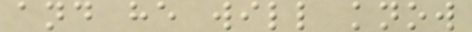and he will know
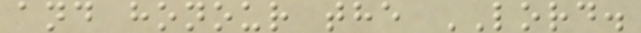and honour the LORD.
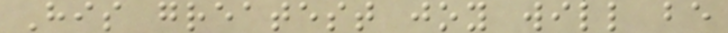His greatest joy will be
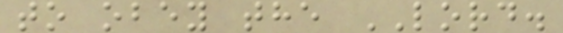to obey the LORD.
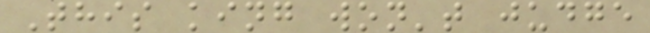This king won't judge
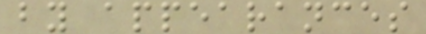by appearances
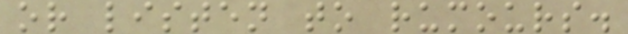or listen to rumours.
